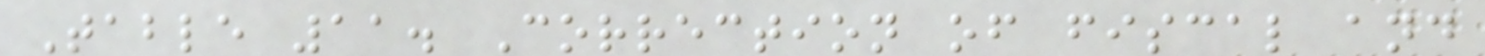Table 11. Correction of fiscal and
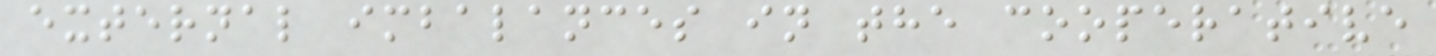external imbalances in the cooperative
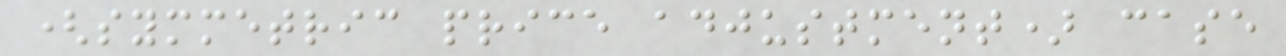(symmetric price adjustment) case
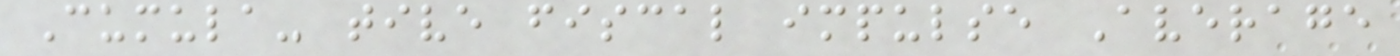Cumula- tive fiscal impulse Average
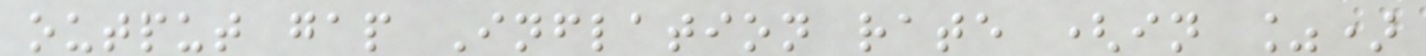output gap Inflation rate (in %)
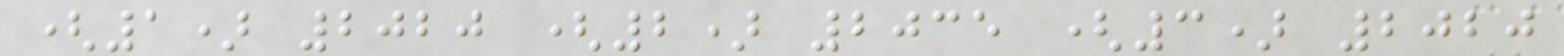(1) 2020 (2) 2035 (3) 2020
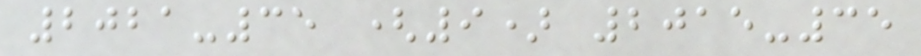2021-35 (9) 2015-35
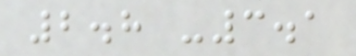2.8 -3.1
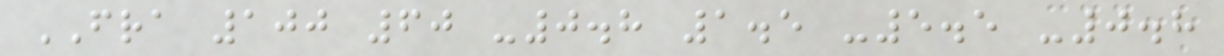FRA 100 60 -0.8 1.5 -5.5 -0.8
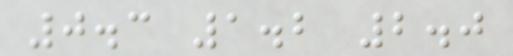0.3 1.2 2.0
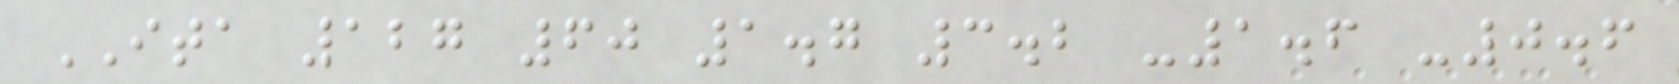ITA 127 60 1.7 3.2 -1.6 -0.6
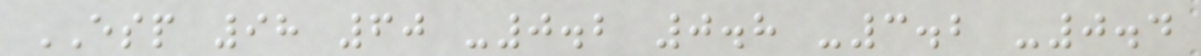ESP 98 60 -0.2 0.8 -3.2 -0.4
